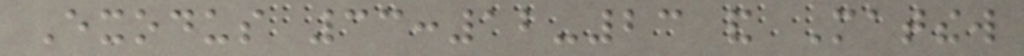Exodus 33:12-23 and Matthew
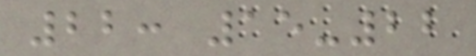22: 15-22
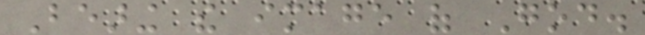Bearing the image of God.
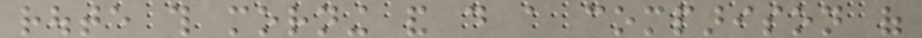route this morning and do a comparison of
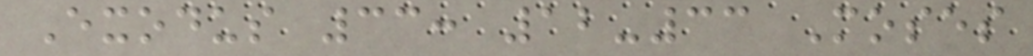Exodus 33: 12-33 Moses
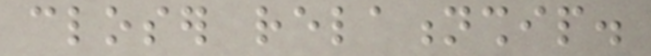closer relationship.
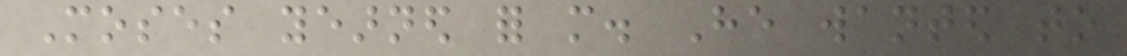Moses yearned for more. He wanted to
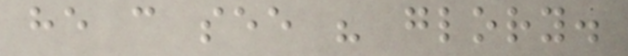he can see his glory.
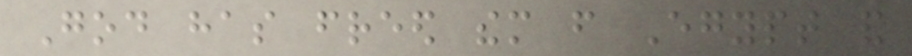God has freed them from Egypt and
